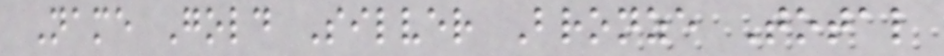Name Gold Silver Bronze Total
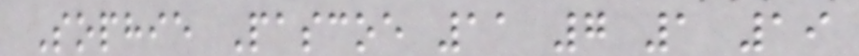Sophie Pascoe 11 7 1 19
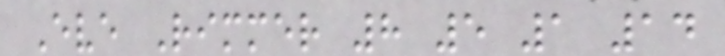Eve Rimmer 8 5 1 14
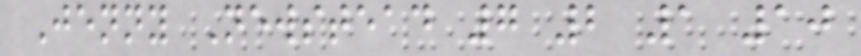Jenny Newstead 7 2 1 10
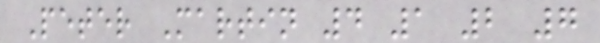Peter Martin 4 1 2 7
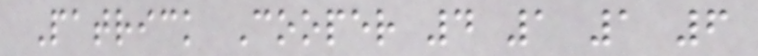Patrick Cooper 4 1 1 6
